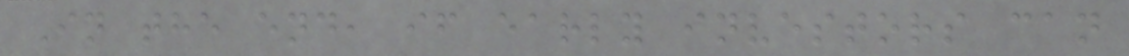In the end, if early investors can
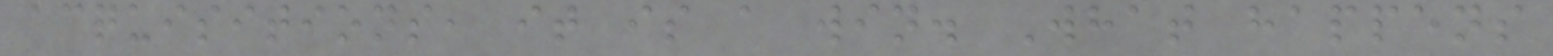acquisitions, it is a win. What happens
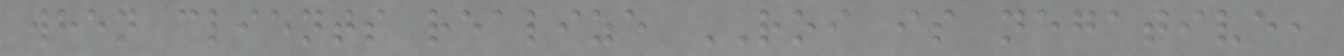when clients realize ROI is negative,
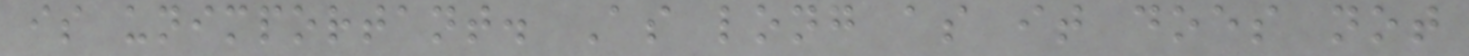is unimportant. As long as it does not
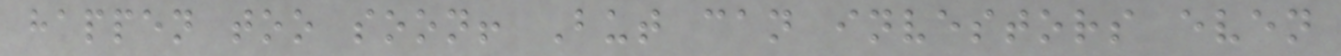happen too soon! But can investors even
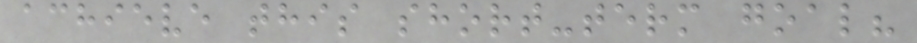achieve this short-term goal?
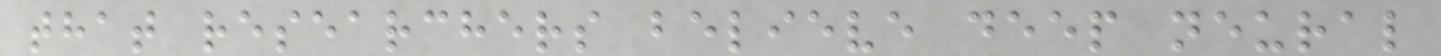that researchers believe deep neural
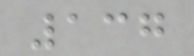137
